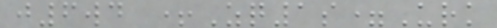j6wd +Zq1s=Urk
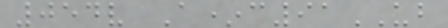054v A*c91UB
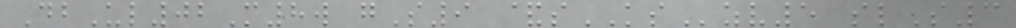DbUl02M8w gS9 &sKSzv5 slS3
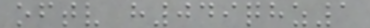oftv h049qhz1
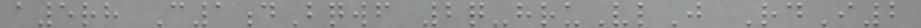a5rh C1dBqwf 2q-hruVlJ RdI2
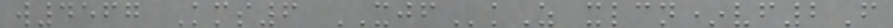w4567 Kms6 XJFkZ xlcn*vf2F
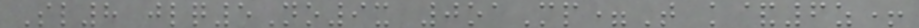Sl8 jlq5No9x 0oaMp=T k&6z+
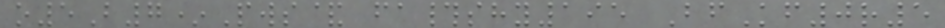o5B7*Pws& fa#shy195 BfKf0r5
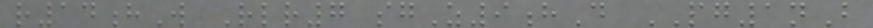r14hW Rlr7 sgZ9hD PG1nB
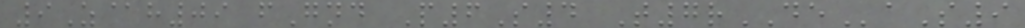9Z@h09 fGnd P6S4 T7rDEaS9
